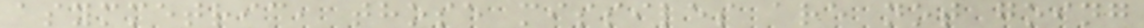asymmetric, those missiles are not going
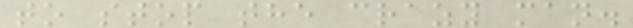to stop the crazy man.
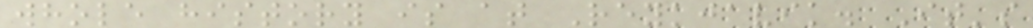whole history is at Reykjavik. It's
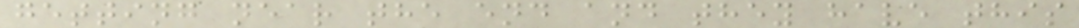getting near the end and they have this
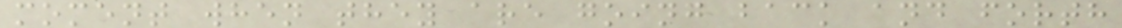moment when they are going back and forth
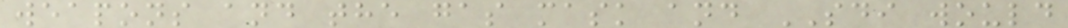weapons and the gas mask and SDI would
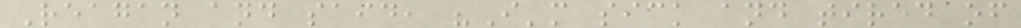Reagan and said, "I'm sick and tired of
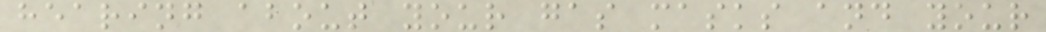hearing about your gas masks and your
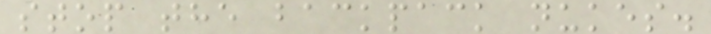stop the backpack nukes.
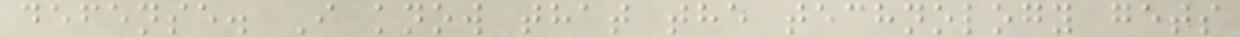defense. I know that the technology gets
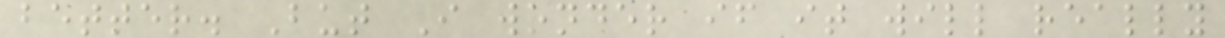better. But I wonder if it will really
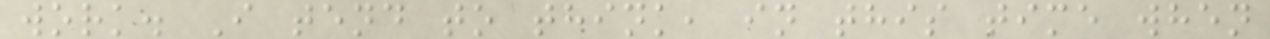work. I tend to think, in this time when
